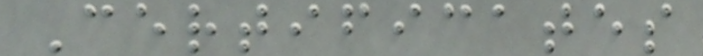Certificates
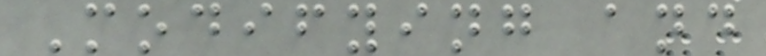Modifying and
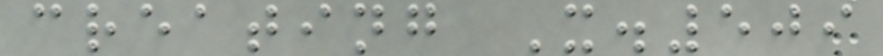creating X.509
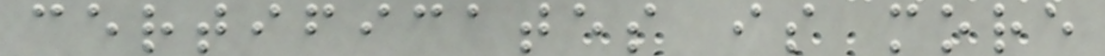certificates is more
